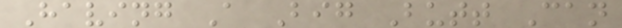Having A Big Butt Can
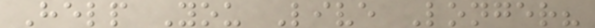Help You Live Longer?
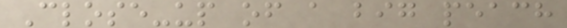Close-up of a big peach
